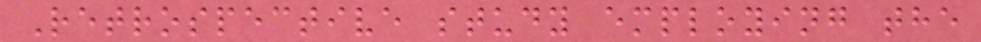Retrospective study employing the
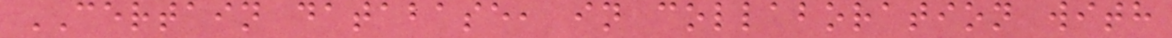CERTAIN database, in collaboration with
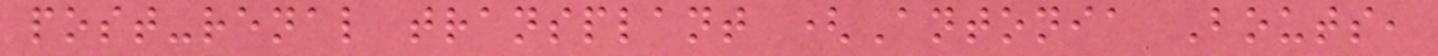post-renal transplant (Antonia Bouts,
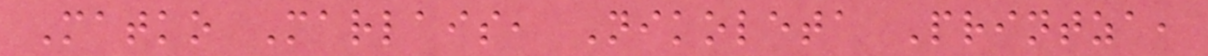Matko Marlais, Nikoleta Printza,
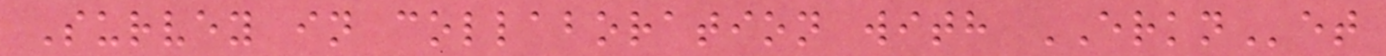Survey in collaboration with ERKNet
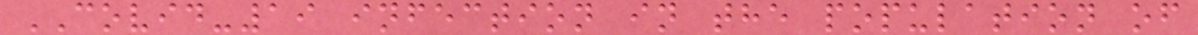COVID-19 infection in the population of
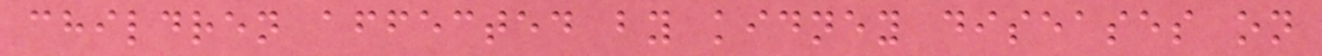children affected by kidney diseases on
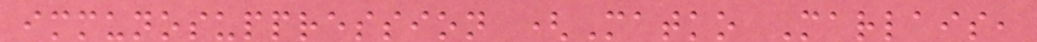immunosuppression (Matko Marlais,
